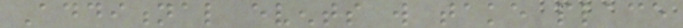Additional events will take place
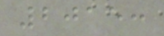2015:
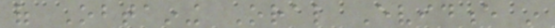of Obtaining Oral Evidence in
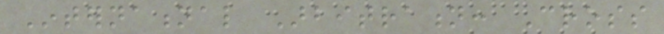International Arbitration: Cross
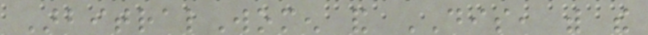ArbitralWomen and DIS, with the
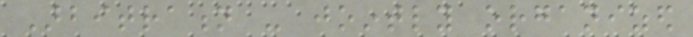Arbitration - jointly organized
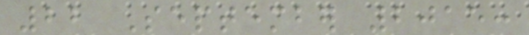22 September 2015:
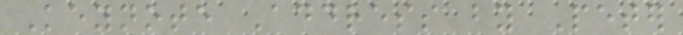Keynote Address by Peter
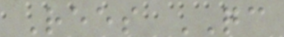Rees QC
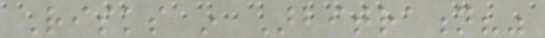Risks in Arbitration?"
